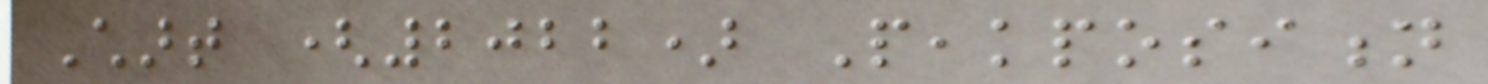Chart (2022) Peakposition
